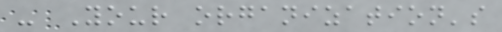- Your organization's
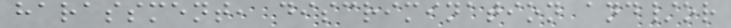harassment, discrimination and/or
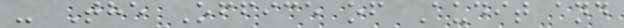- The Office of Audit and
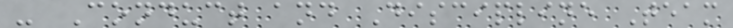- Conduct and Discipline Team
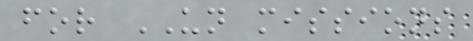for UN missions
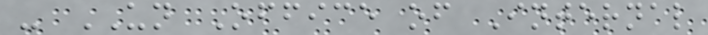- UN Office of Internal
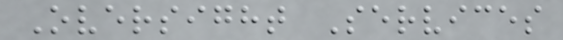Oversight Services
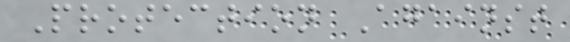Protection Against
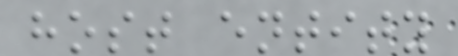host entity
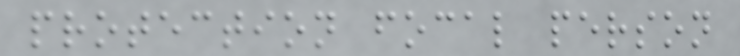protection focal person
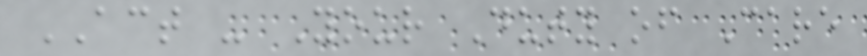ACT - Your Duty of Care
